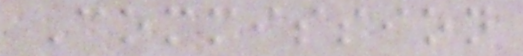Commission
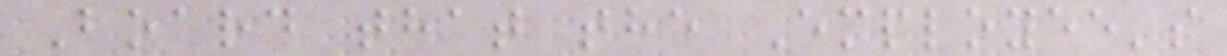Board that the Employee's
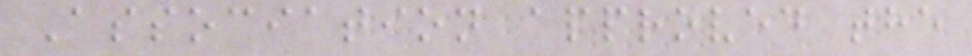Association approved the
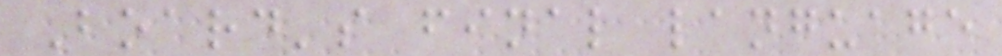Board's final language
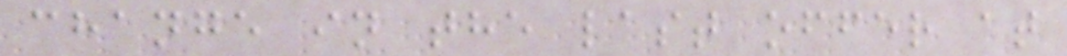change in the last offer at
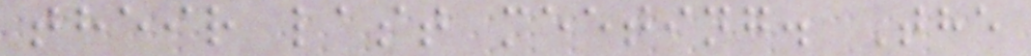their last meeting. The
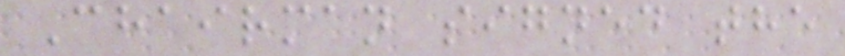Chairman signed the
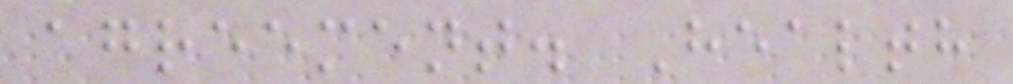agreement. Health
